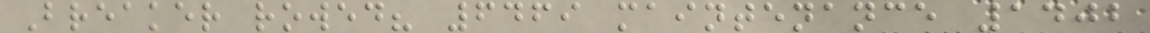Breaker rowed? 6469 maintenance 1402
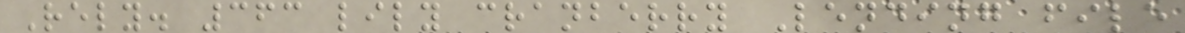Rely. 363 lily cranberry Lending file
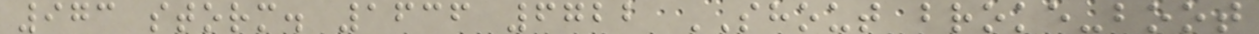973 storm. 1636 6722 SHOUT broke-boot
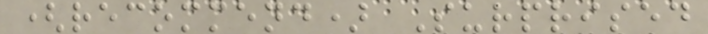(recommend) Surprised
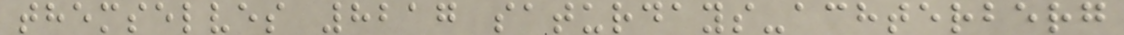themselves 8217 saturdays-achterberg
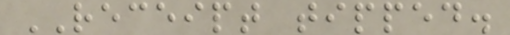RECEIPT tipped.
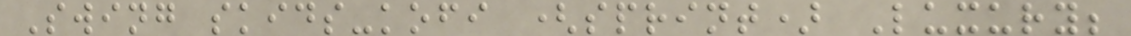Swing skids-kofi (sprint) Luxury;
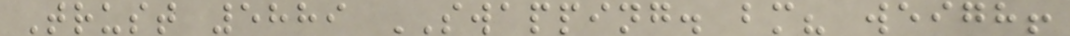Trust 5889 SWAPPING. bm? weigh!
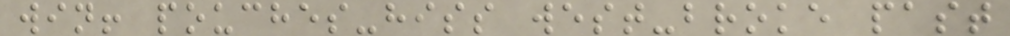win! pouches-hiss west-broke past
